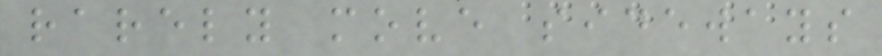rarely move sideways
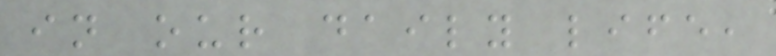in our daily life,
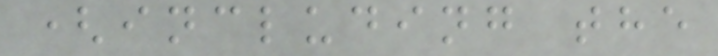(including the
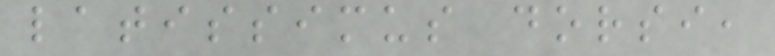latissimus dorsi,
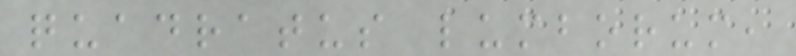quadratus lumborum,
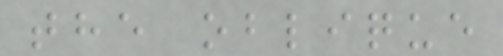the oblique
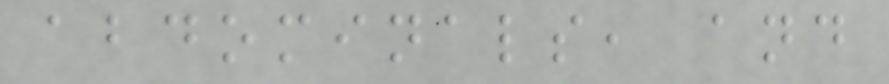abdominals, and
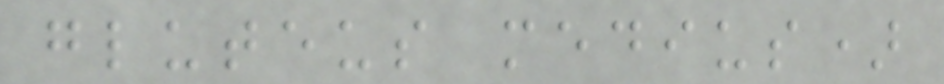gluteus medius)
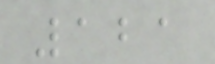121
